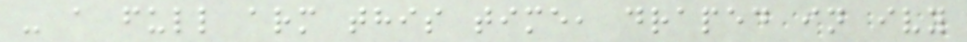- a full arm this time, draped in ivy
